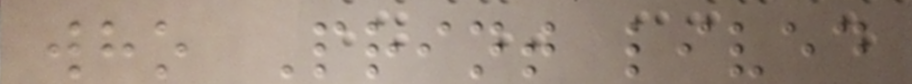who Print lived
